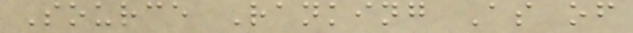Source Ranking As of
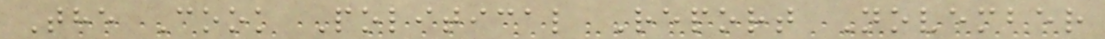The Cook Political Report November
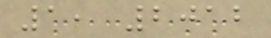1, 2012
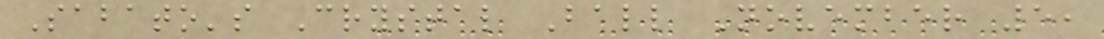Sabato's Crystal Ball November 5,
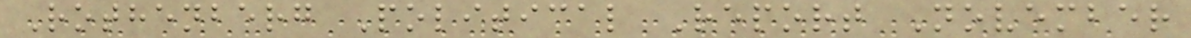Rothenberg Political Report November
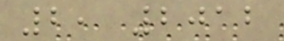2, 2012
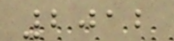2012
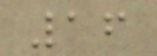16
